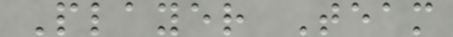Player Team
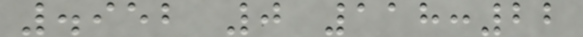.952 0 118:22
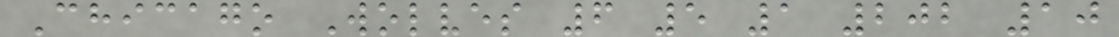Chicago Wolves 6 5 1 202 10
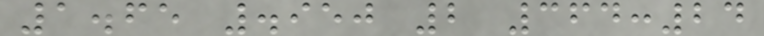1.65 .950 2 364:24
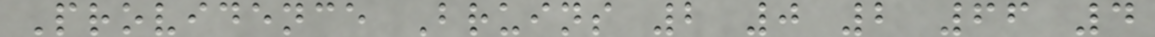Providence Bruins 2 0 2 66 4
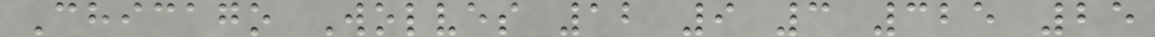Chicago Wolves 12 9 3 325 25
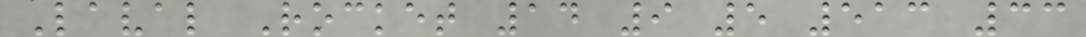Laval Rocket 14 9 5 513 33
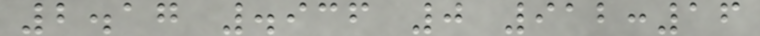2.17 .936 0 912:16
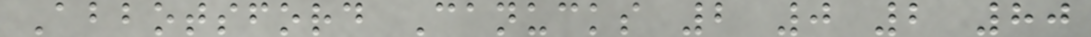Abbotsford Canucks 2 0 2 80
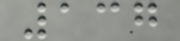137
